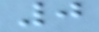0
